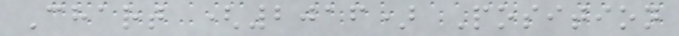Chart (2016) Position
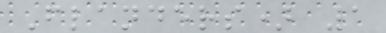Flanders) 1
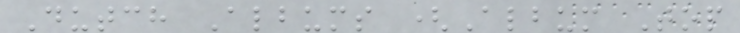Dutch Albums (Album Top
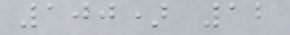100) 12
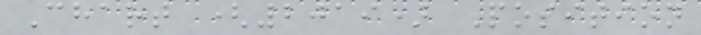Chart (2019) Position
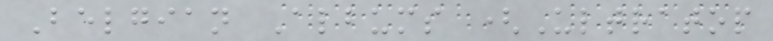Belgian Albums (Ultratop
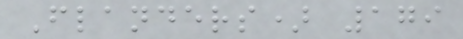Flanders) 179
